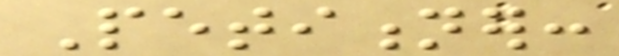Petitioner:
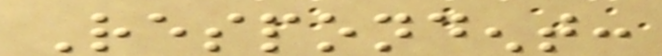Respondent:
